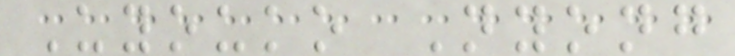Uyouko Nyong
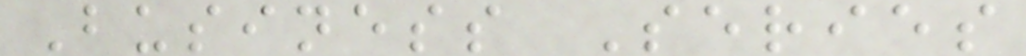Business Series
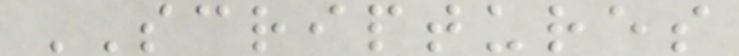SCRIPTURES
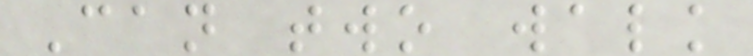Can two walk
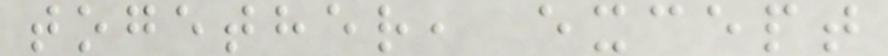together, except
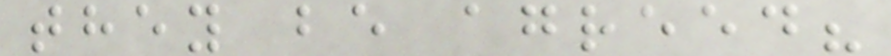they be agreed?
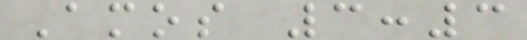Amos 3:3
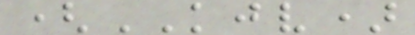(KJV)
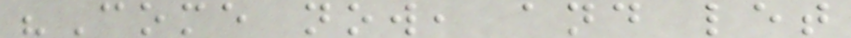"Come now, and let
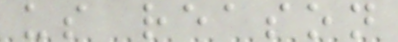us reason
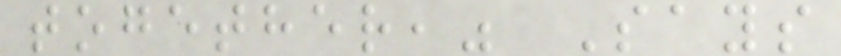together," Says
